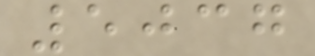5037
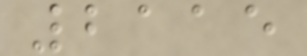2115
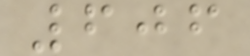606
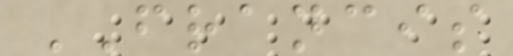FRANCIS
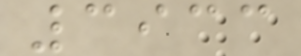3933
